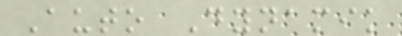Auto Dynamik
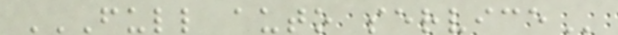FULL AUTO SERVICE
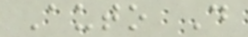Auto D
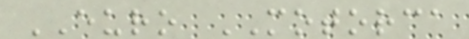EURO MOTORCA
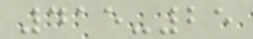415-25
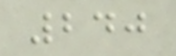240
